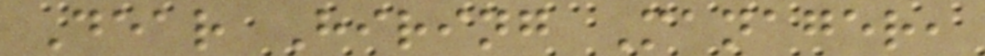Dear Hiring Manager,
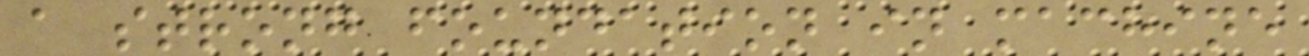a strong foundation in machine
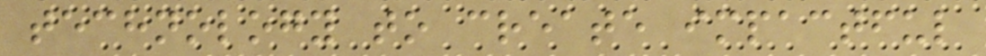technology to create impactful
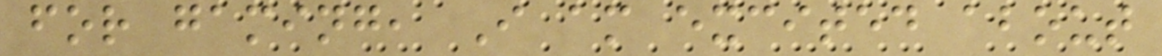for gaming, I am excited about
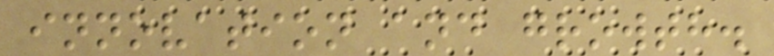innovation and growth.
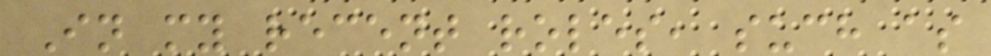In my recent roles, such as
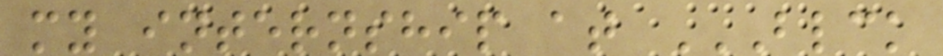my internship at BLCK
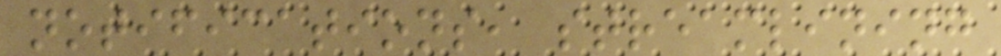notifications, streamlining
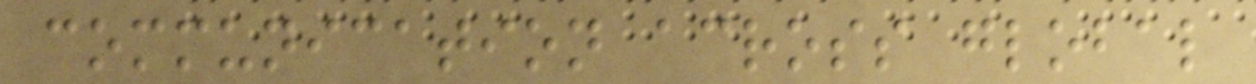communication across global
